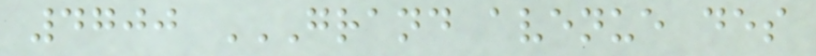4700 GRAND AVENUE DES
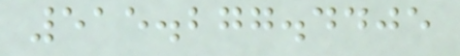515.277.4405
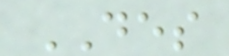DES
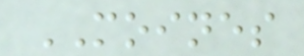MOINES
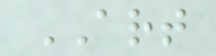ART
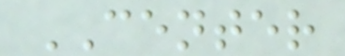CENTER
